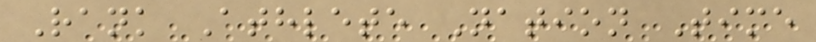Rank Athlete Nation Time
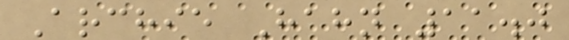Archie Hahn 11.0
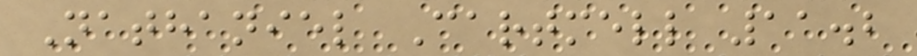Nathaniel Cartmell 11.2
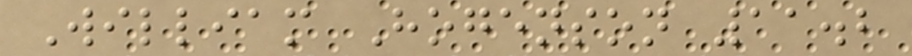William Hogenson 11.2
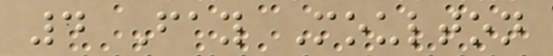4 Fay Moulton
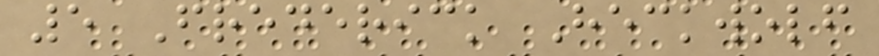5 Frederick Heckwolf
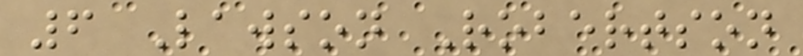6 Lawson Robertson
